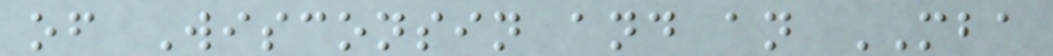of Wisconsin and an MBA
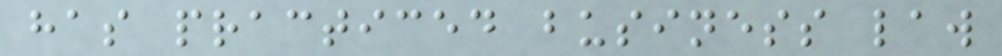has practiced business law
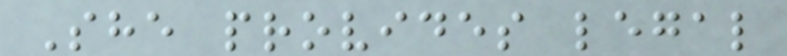She provides legal
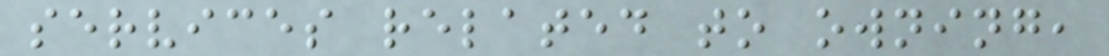services related to owning,
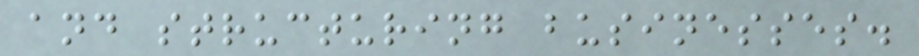and structuring businesses.
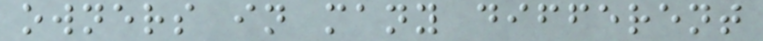owners in many different
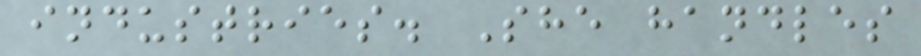industries. She handles
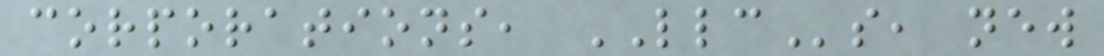corporations, LLCs, new
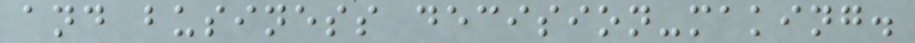and business decision-making.
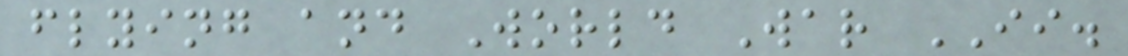flying and World War II.
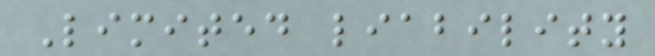Limited liability
